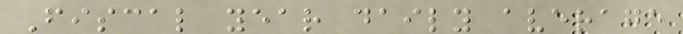Fiscal year daily average
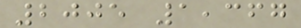2005 1,367
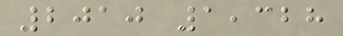2010 1,328
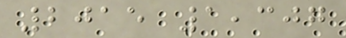2015 1,307
